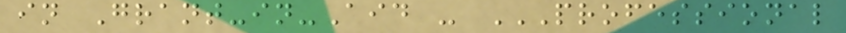in Grant-in-Aid - PROFESSIONAL
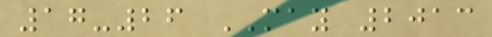17-26 MAY 2013
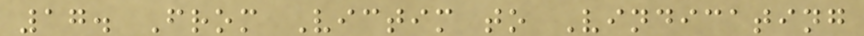17. From Victim to Vindicating
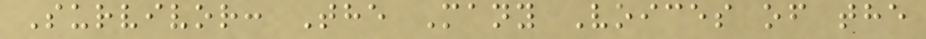Survivor: The Many Voices of the
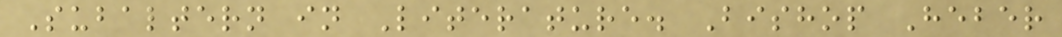Subaltern in Literature. Bishop Heber
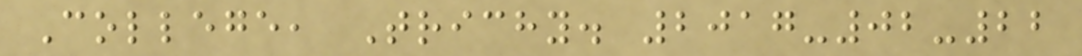College, Trichy. 2017-02-22
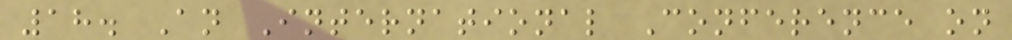18. An International Conference on
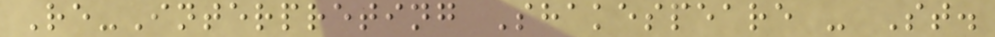Re-Interpreting Shakespeare - St.
